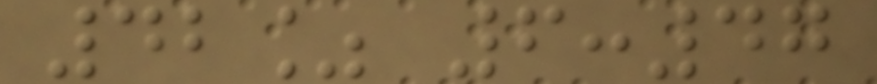42% 6:47
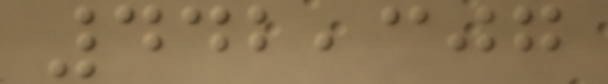442,307
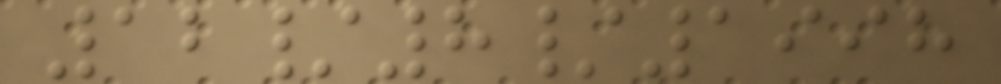12/8/1998
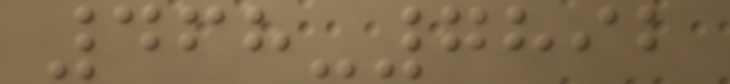468-7892
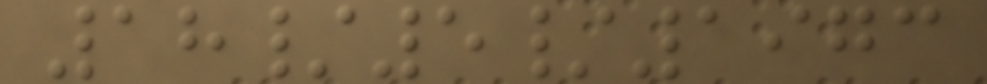18/5/1973
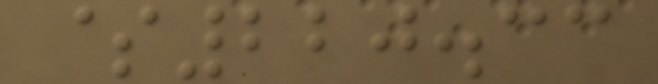$220.33
